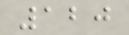120
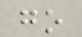go
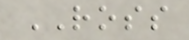ROSS
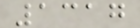1317
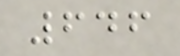646
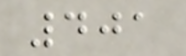401
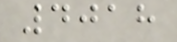4018
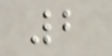2
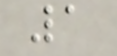1
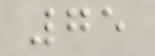75
